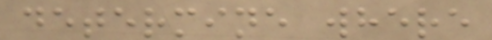determine where
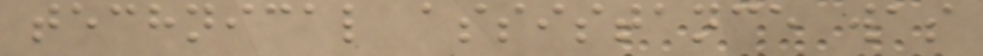technical assistance was
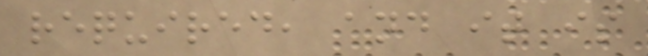required, and it is
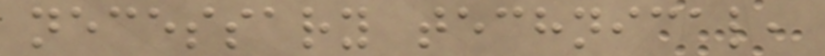necessary technical,
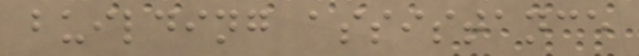building assistance
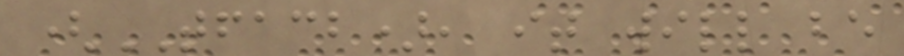(TFACB), it will be
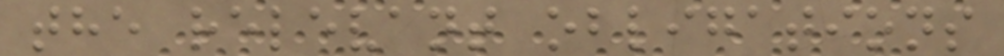the relevant obligations
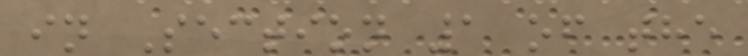in Section 1 of the
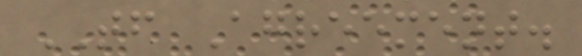TF Agreement.
